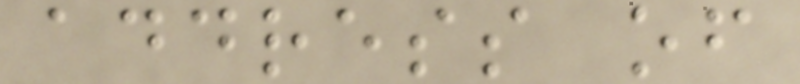address of
